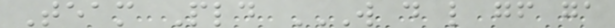Team Pld W D L GF GA
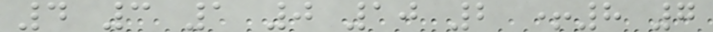4 3 1 0 10 2 +8 7
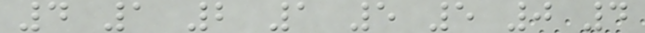4 1 2 1 5 5 0 4
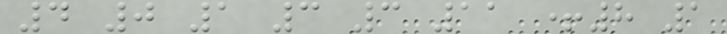4 0 1 3 3 11 +8 1
